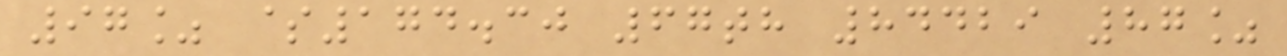97% $174.30 67th 84429 87%
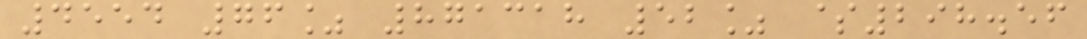4554 76% 871318 52% $298.56
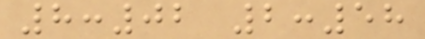8:02 2:58
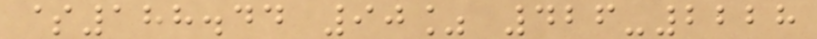$188.44 90% 426-2228
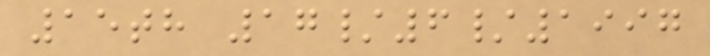15th 17/6/1997
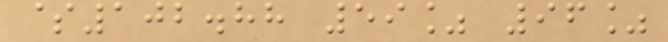$102.88 59% 96%
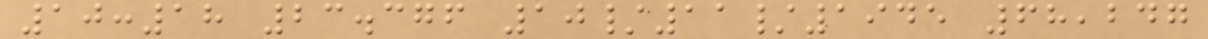10:18 23.376 10/11/1945 68,247
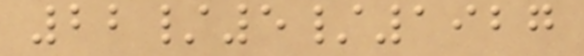22/5/1927
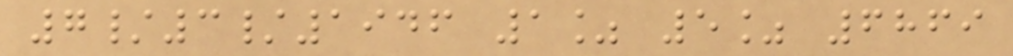7/3/1946 1% 5% 6869
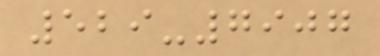529-7907
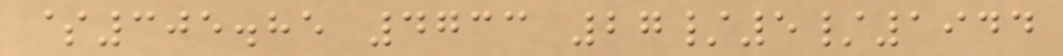$305.85 4733 27/5/1944
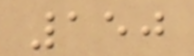150
